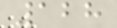128
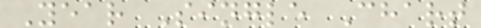Year Single Chart
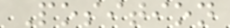Position
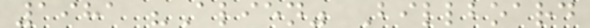1981 "Alien" Billboard
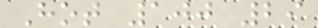Hot 100 29
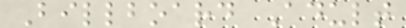Billboard Adult
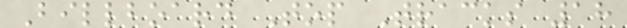Billboard Top Tracks 18
